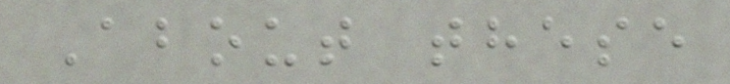About these
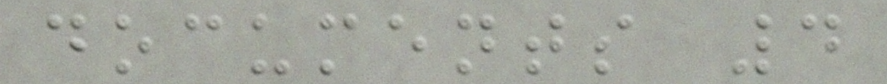documents 4
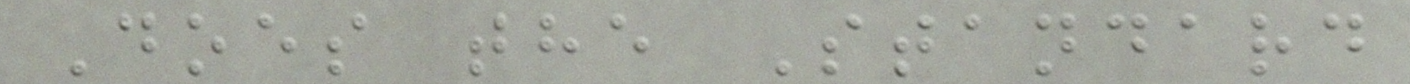Does the Standard
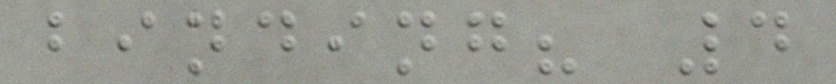binding? 4
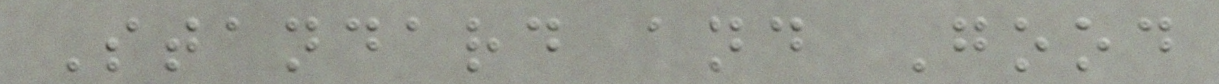Standard and Good
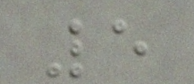5
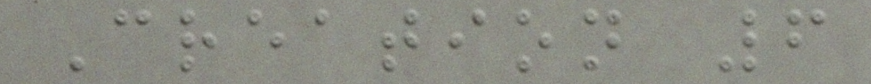Creation 6
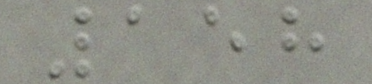158
